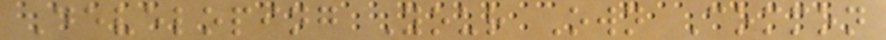Developing Your Own Common
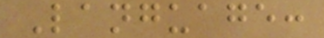Language:
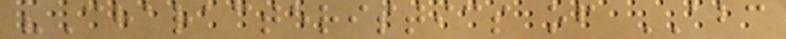"Characteristics of ABC
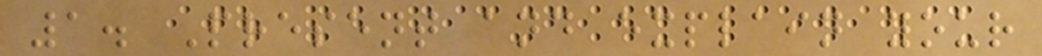1. Present and explain your
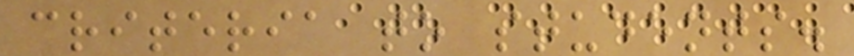criteria to students.
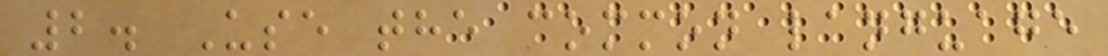2. Use the common language
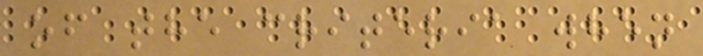of the criteria when
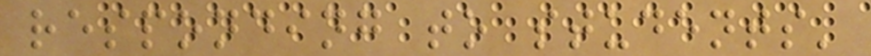responding to students'
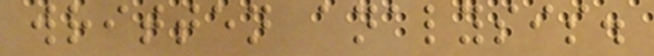written analysis.
